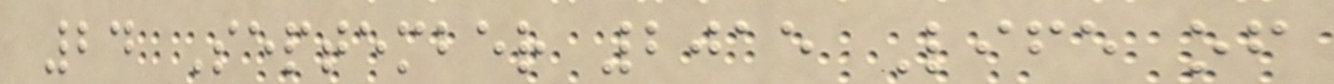24 September 2015 Life of
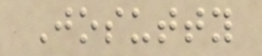Josutty
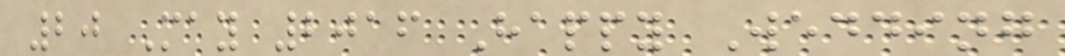20 May 2016 Happy Wedding
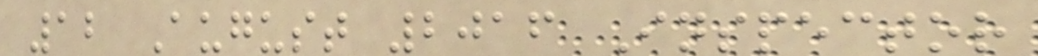12 August 2016 Inspector
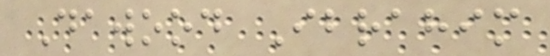Dawood Ibrahim
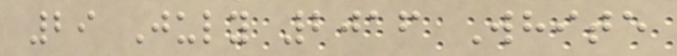29 July 2016 White
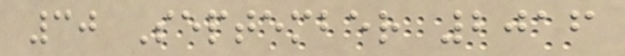30 September 2016
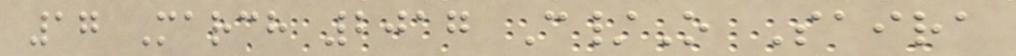17 March 2017 C/O Saira
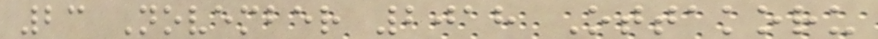23 November 2018 Ottakoru
